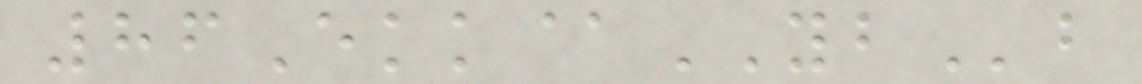86Ekk@YBb
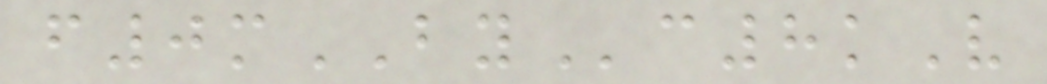f0mBYc8kV
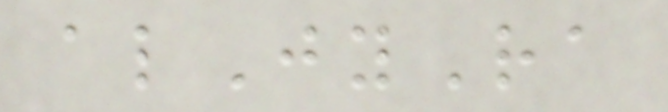alJyRa
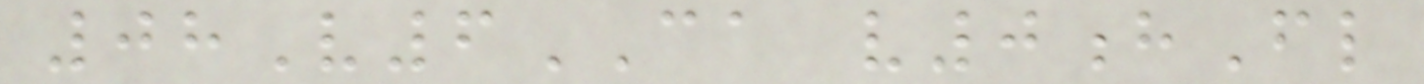08V6CA v0hFl
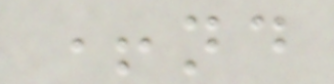+nd
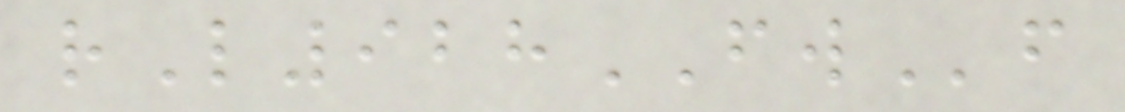rL928FWf
